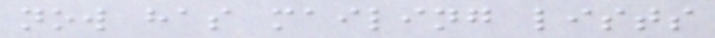now has mailing lists
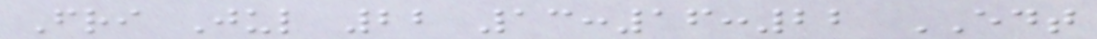Fri Jul 22 13:16:22 EDT
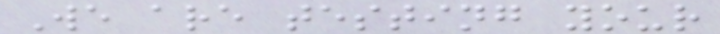We are testing your
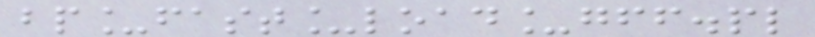bp_fast_load_gff.pl
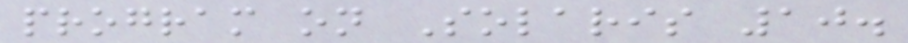program on Solaris 10.
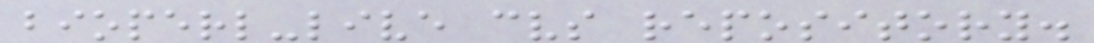bioperl-live cvs repository.
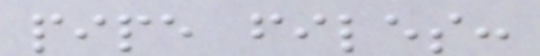pipe files:
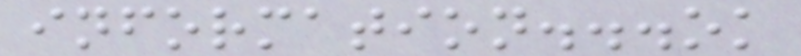information...ok
